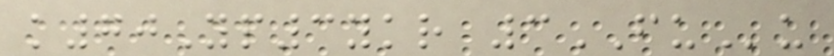k70Yp3ykr 3FUu
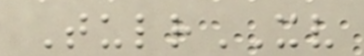TulrXV
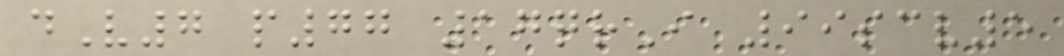dV7 p77 17qrI 99scv5
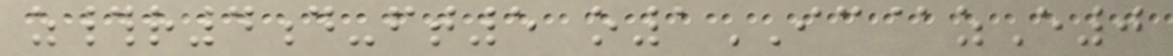z#r4d-ft5 o1IC@zE0
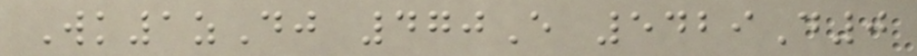Wk1zDj 470E 5429D0
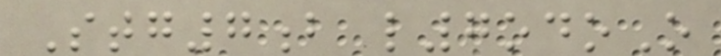Stg7b l7odoO
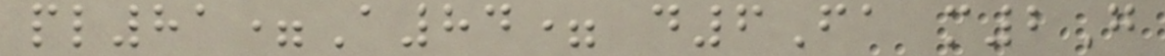pl81=A84= d6Fa m2G
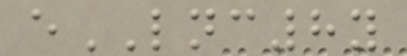eLNC8y
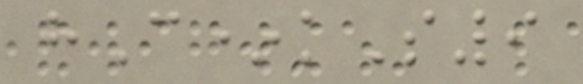hC*kS9
